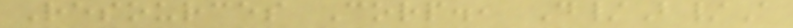Resources Corp., D/B/A
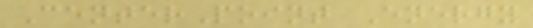CenterPoint Energy
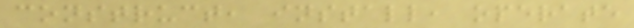construct, install, operate
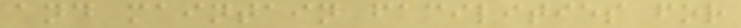and maintain facilities for
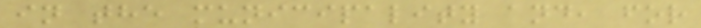in the municipality and, for
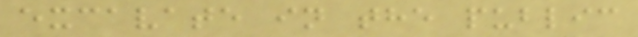excavate in the public
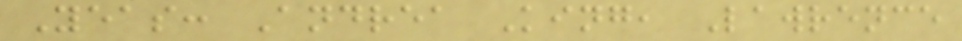Yeas: Andrea King, Lawrence
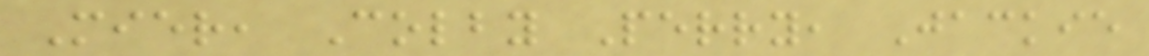Mier, Colby Perry, Jackie
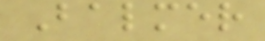Balmer
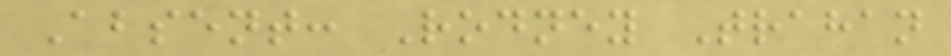Absent: Rodney Trahan
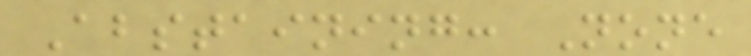Abstaining: None
